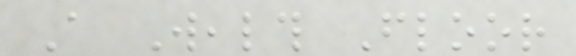A Wealth Floor
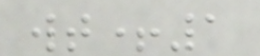wt+1
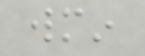wmin
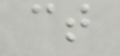ct
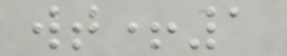wt+1
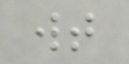wt
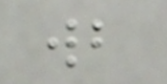wb
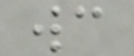wc
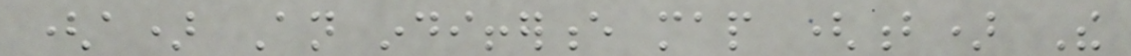(a) An indifference map (b) The
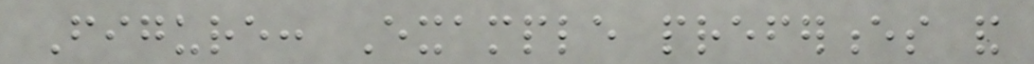Figure: Example preferences and
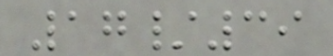17/39
